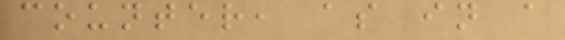counter, as in a
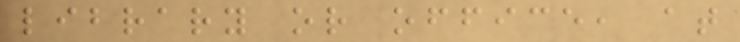library or office, at
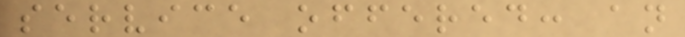service offered: an
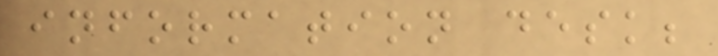information desk;
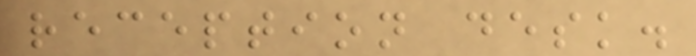reception desk.
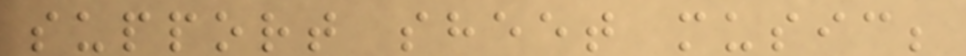support sheet music;
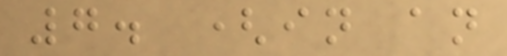7. (in an
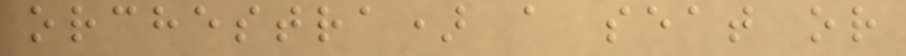orchestra) a seat or
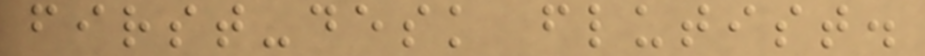first-desk flutist.
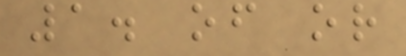1. of or
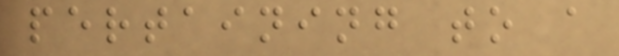pertaining to a
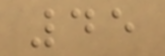45
